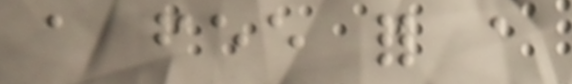a fee for a
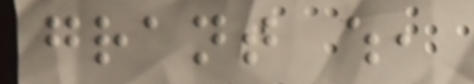grant which,
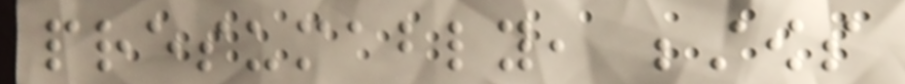presumably, bestows
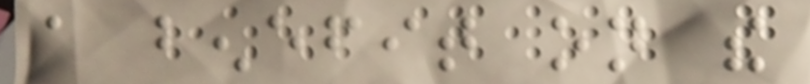a benefit on the
